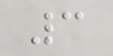3
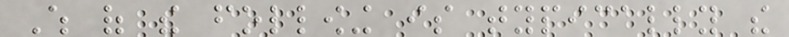Which of the following is typically the
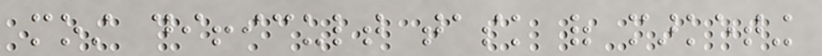most difficult task of marketing
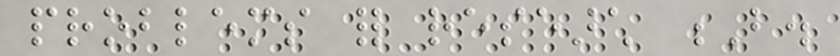problems for research B.
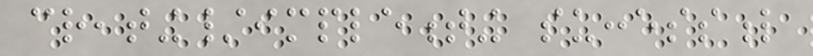creating/implementing successful
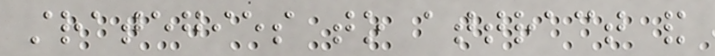strategies to attract and
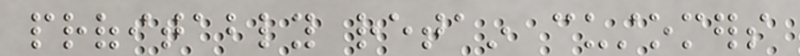profitably retain customers
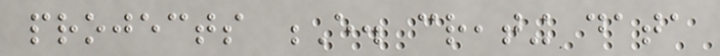projects E. creating data
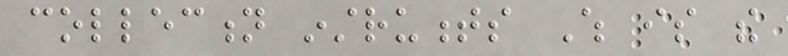collection instruments Which is the
